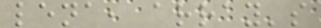lena, array's
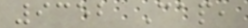9352 Cap,
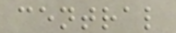central
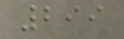299
